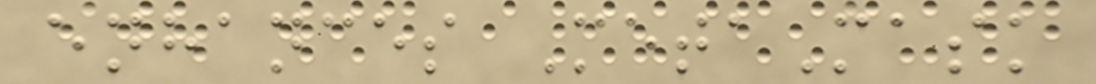enhances MetaMask
